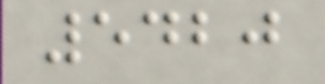5420
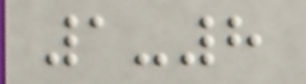1-8
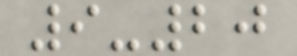9-20
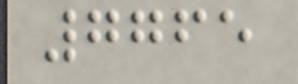7765
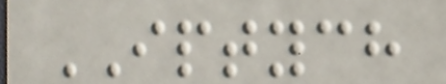IPTYCH
